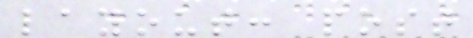layout: post
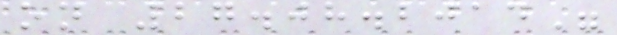on 27.08.2014"
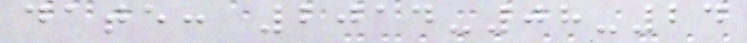date: 2014-08-24
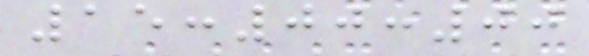15:00:00
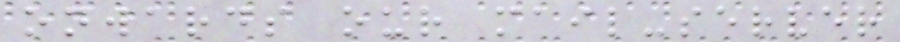onwards our mail-server
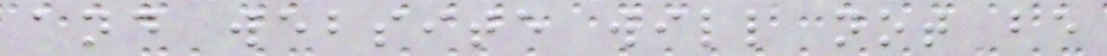and website will not be
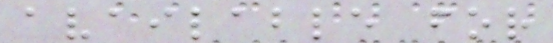available for
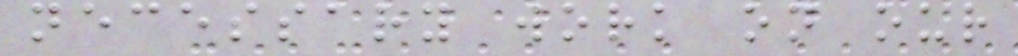necessary work on our
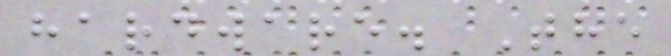hardware. The
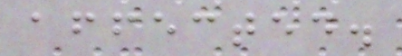affected.
